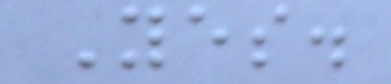Yes.
